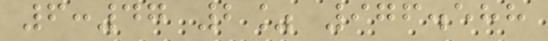6:47 2% 976.588
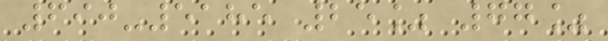690-5185 25% 77%
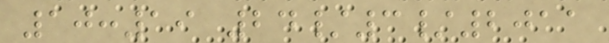10:19 24/3/2011
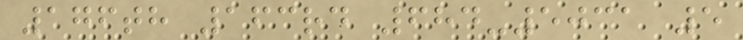176th 163rd 684-5031 5
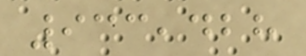933,428
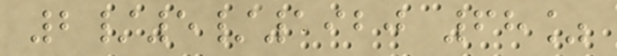2/5/1920 68%
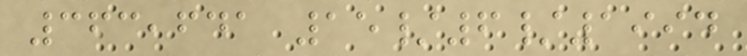363,641 15/6/1994
